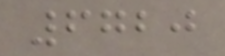6720
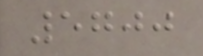5700
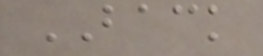BACK
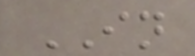IN
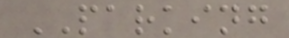PARKING
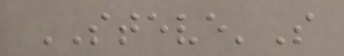STEVE'S
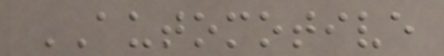AUTOMOTIVE
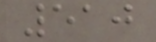510
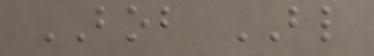BOB BL
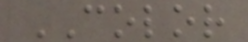COLOR
